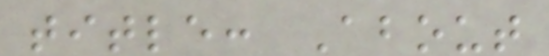title: About
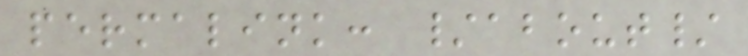permalink: /about/
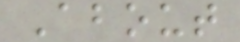About
